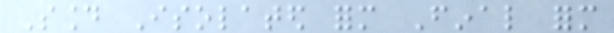Sound Isolated form Final form
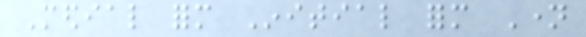Medial form Initial form Name
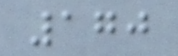170
